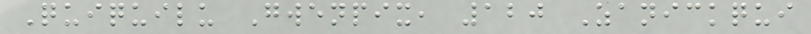Quiquilu Gwenpix, 120 Zanickqui
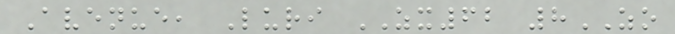Avenue, Luri ZX62 8ZO
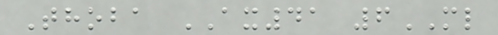Thoba AX41 6ML
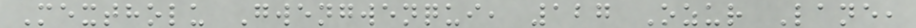Mextholu Gwengwenqui, 127 Ozur Lane,
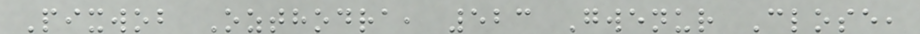Pixwob Ozthodra, 523 Gwenur Close,
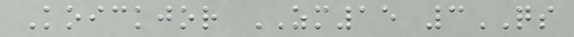Koickjor ZM15 3QS
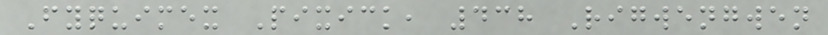Fyquimex Pixick, 438 Rigwengwen
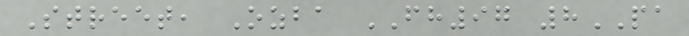Street, Ozba FH97 8PA
